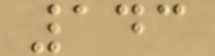143
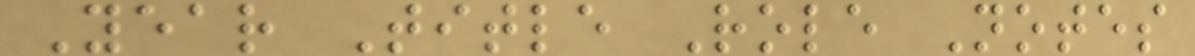Year Title Role Notes
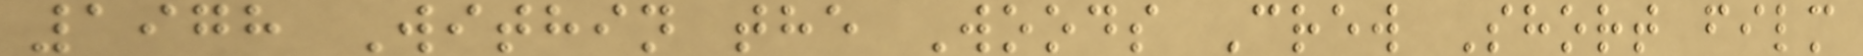1978 Within the Woods Crew Short film
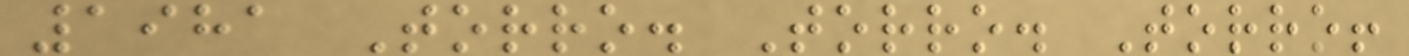1981 Torro. Torro. Torro!
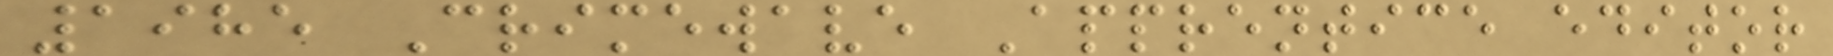1985 Crimewave Apprentice editor
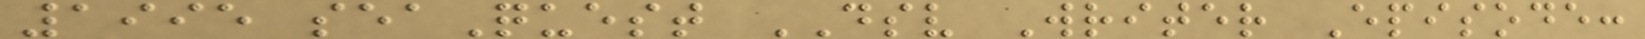1995 seaQuest DSV Writer Episode:
